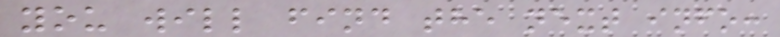you will find the next info:
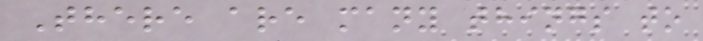There are many things to
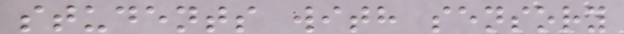students with sensory
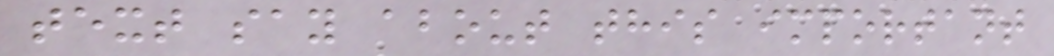text say about this important
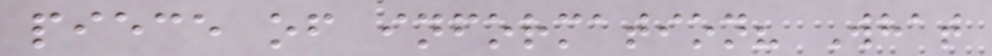piece of information? What
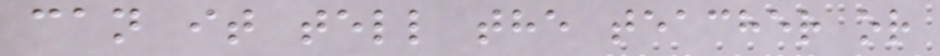can it tell the teacher or
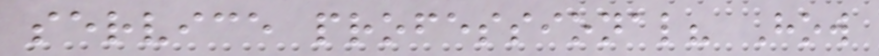service professional? How
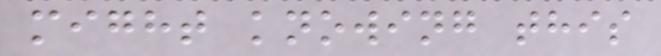might knowing this
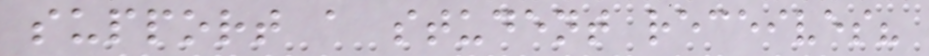support a student receives?
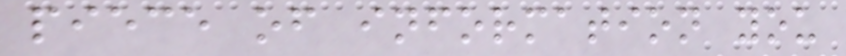piece of information you
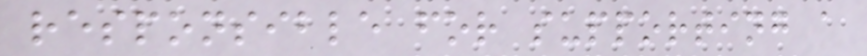responsible for supporting a
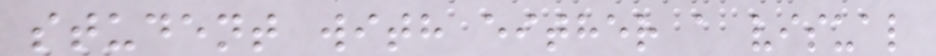student with either a visual
